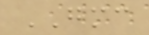GMC
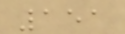151
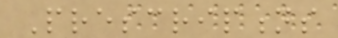Prescriptions
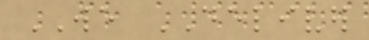WE DELIVER
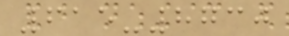615-8730
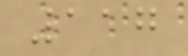117
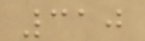310
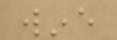wine
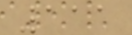111
